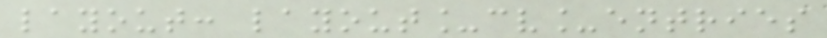layout: layout_cv_entries
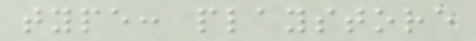type: playstore
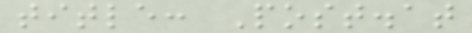title: Post.at
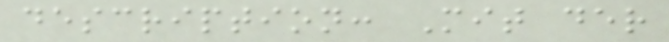description: Mit der
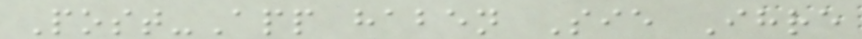Post-App haben Sie Ihre
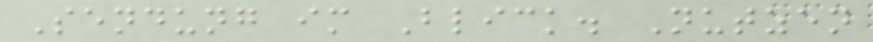Sendung im Blick. Nutzen
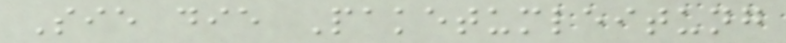Sie die Paketumleitung
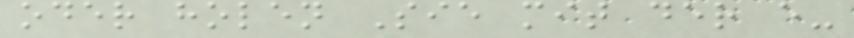oder holen Sie mit der e-
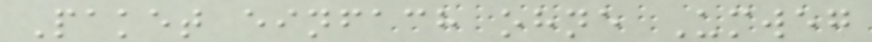Paket einfach ohne Umweg
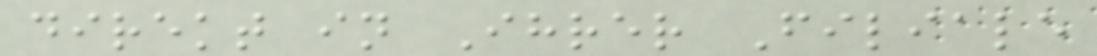direkt in Ihrer Filiale
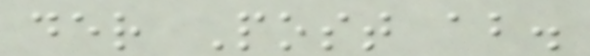der Post ab.
